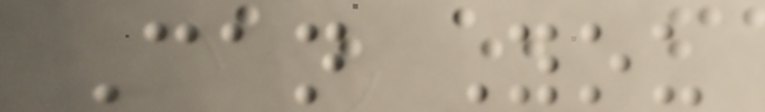Can You
